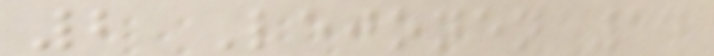2 Lejonen 14
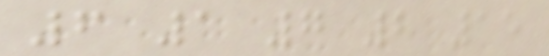6 1 7 2 15
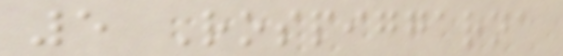5 Rospiggarna
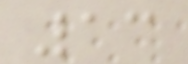13
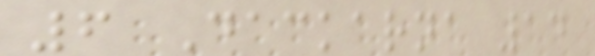6 Dackarna 14
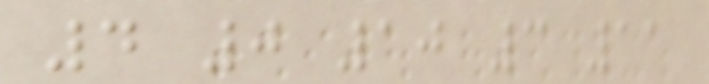4 0 10 3 11
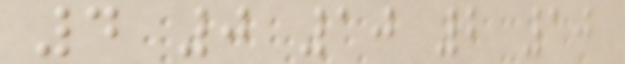4 0 10 2 10
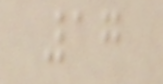17
